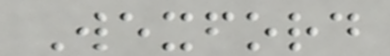Wexford
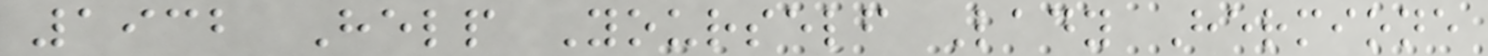1932 Help Yourself Lady Hermione
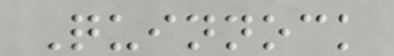Quinnock
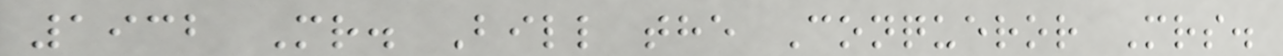1932 Mr. Bill the Conqueror Mrs.
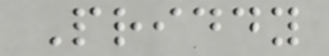Priddy
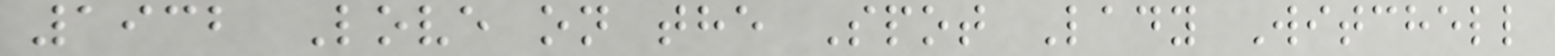1932 Love on the Spot Lady Witchell
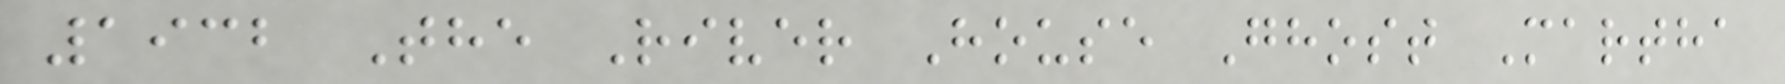1932 The River House Ghost Martha
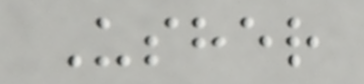Usher
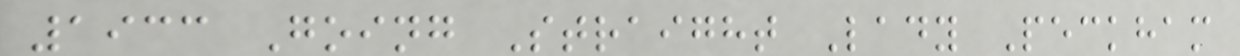1933 Going Straight Lady Peckham
